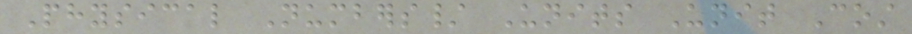Physical Numbers/ Units Unit Cost
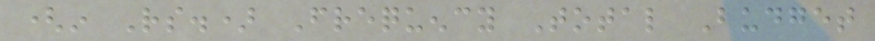(in Rs.) Frequency Total Budget
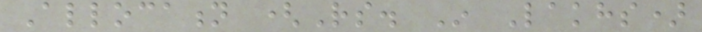Allocation (Rs. In Lakhs)
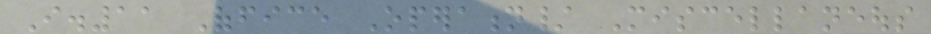I.11 Office Operation/ Miscellaneous
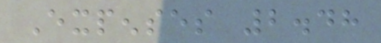Expenses 2.48
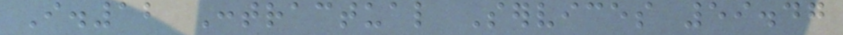I.12 Contractual Services 59.47
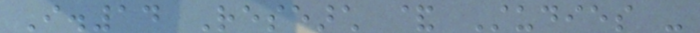I.14 Research & Studies -
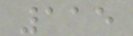115
